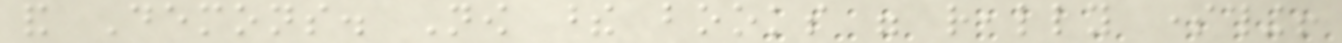and Demons. Now these books were really something!
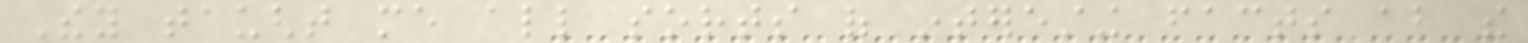They taught me all sorts of interesting facts about the
